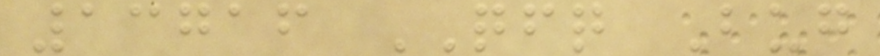13716 QFQ Bug
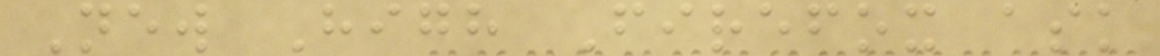New High Firefox ask
